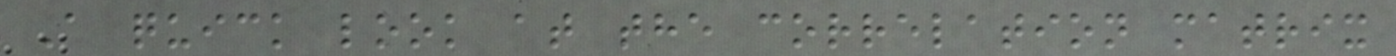A quick look at the correlation matrix
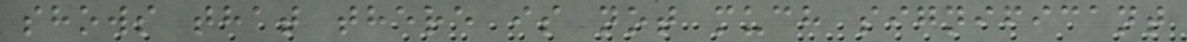shows that there is not much significant
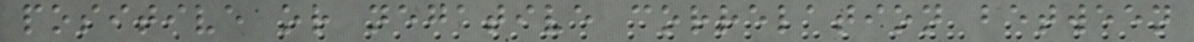positive or negative correlation between
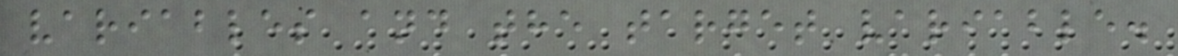variables and the target variable.
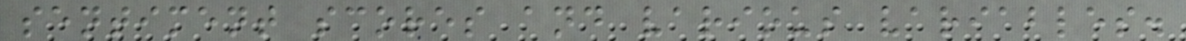sentiment scores and various variables.
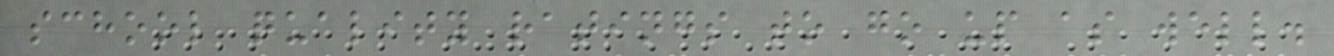school quality ratings to go up as well.
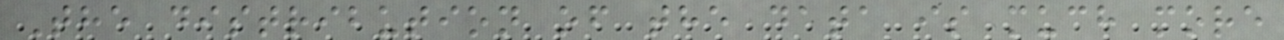The distribution of the data is much more
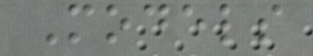Models
